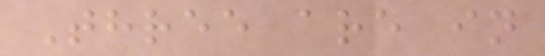Three are in
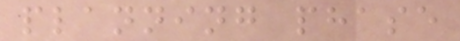planning phase
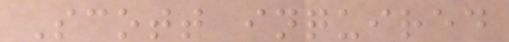Scott inquired
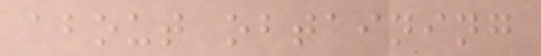about obtaining
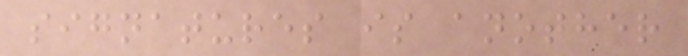signatures is another
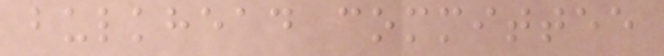bulkhead committee
